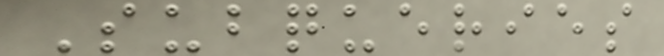Subqueries
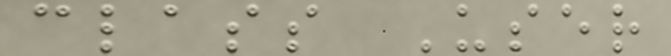class User
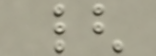{
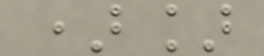)]
